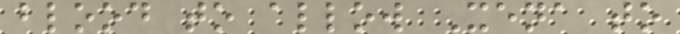blood to allow Xena to
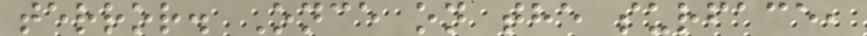terror. Once on the surface,
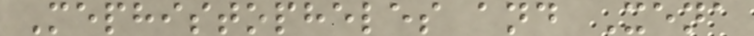Mephistopheles and Xena
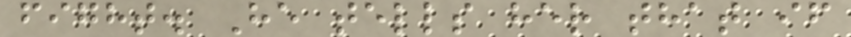fight. He tells her that if
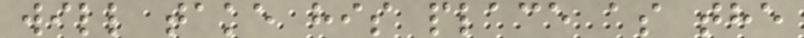will take his place as the
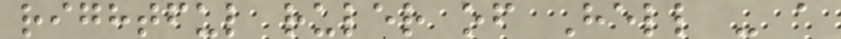rightful ruler of Hell - a
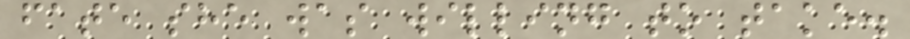fate she was willing to take.
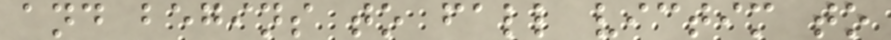and begins to fall victim to
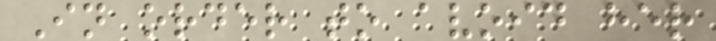In order to avoid her
